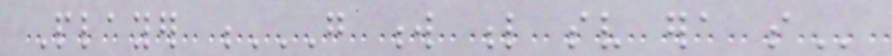Player G W L SV ERA SO
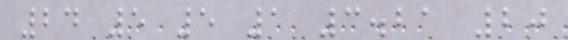24 5 5 1 3.21 20
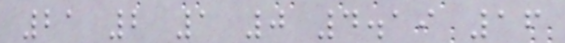21 2 1 0 4.19 16
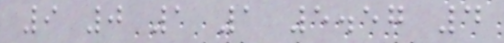9 0 1 1 5.57 4
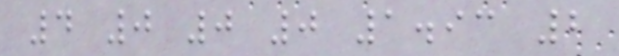4 0 0 0 1.93 2
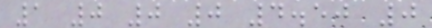1 0 0 0 4.50 0
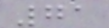71
